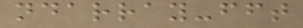ndarray-fft
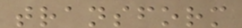transform
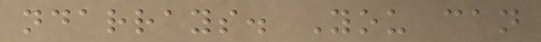ndarrays. You can
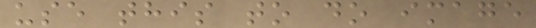use this to do image
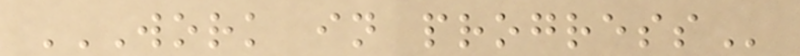WORK IN PROGRESS
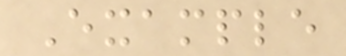Example
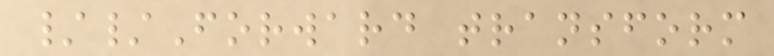//Forward transform
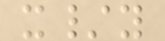x/y
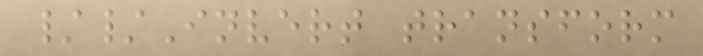//Invert transform
